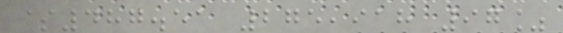$487.51 275,918 97%
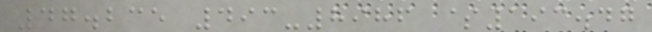47.235 493-8986 $193.47
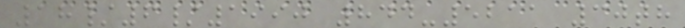18/6/1990 844-5211 30th
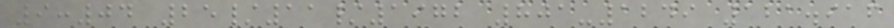9:04 25/11/1972 801-1249 121.916
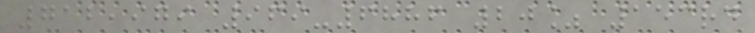712,979 969-6886 20% 153rd
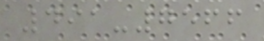491-7566
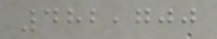482,700
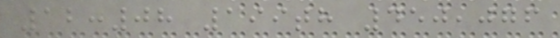12:08 199th 450,076
